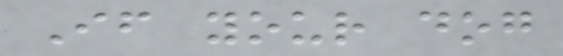If your dog
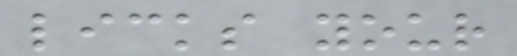licks your
